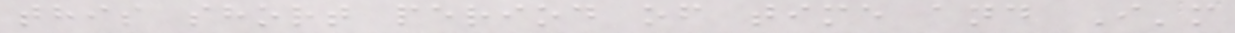this short period of time and I'm
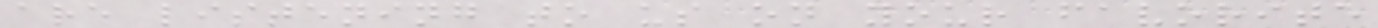are listening to us on your favorite
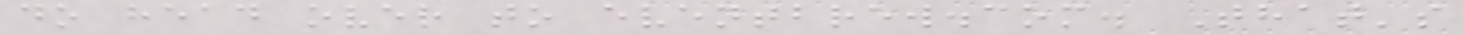do head over to eventbrew.com. That's
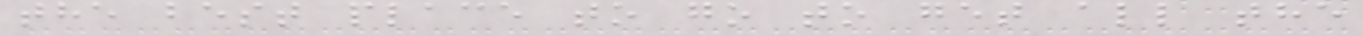the best place to go to get all the
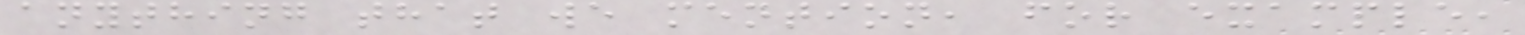anything that we mention, for example,
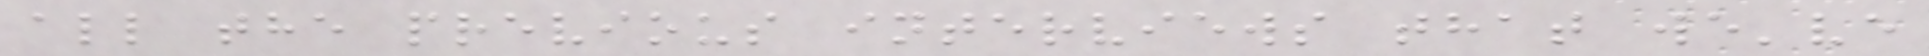all the previous interviews that we've
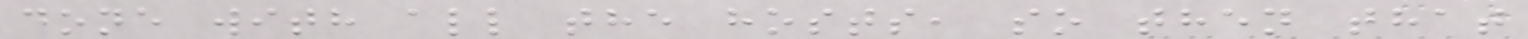done with all the hosts, so then that
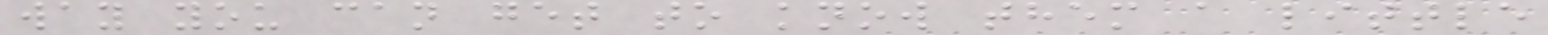way you can get to know them a little
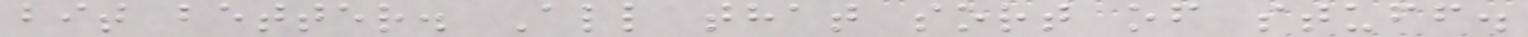bit better. All that sort of stuff.
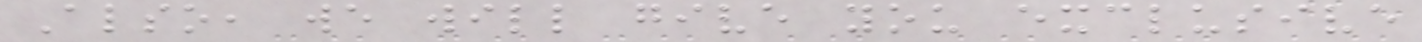Also, we will give you exclusive
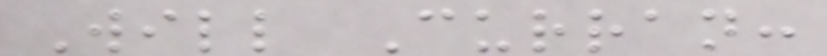Will Curran:
